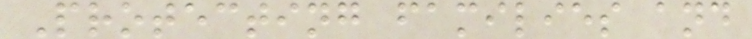Protecting families and
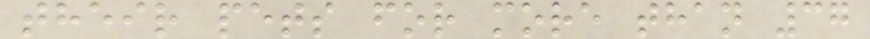their pets for more than 37
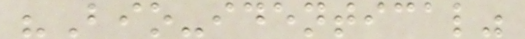"Bio-identical"
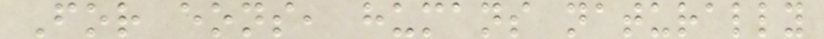For eons, humans naturally
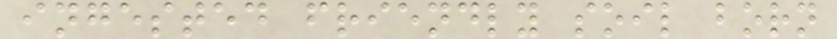ingested friendly soil born
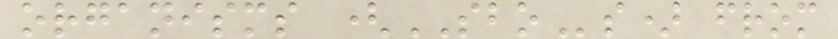organisms (SBOs) from
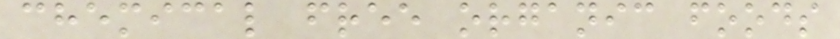chemical free organic foods
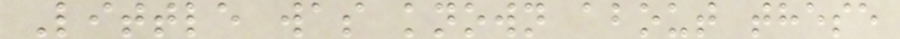Little was known about these
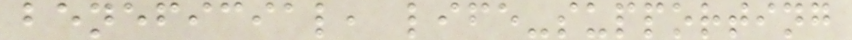beneficial, life-supporting
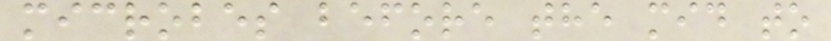microbes before the mid to
